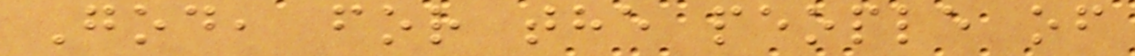God, for the people of
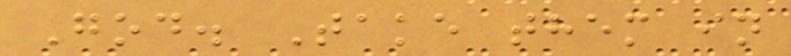God. Take them in
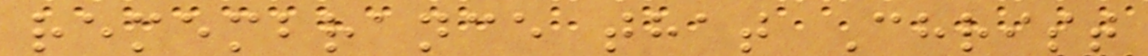remembrance that Christ
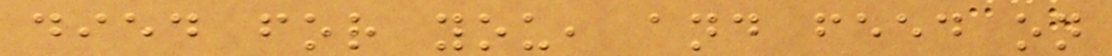died for you, and feed on
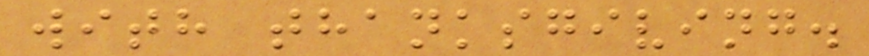with thanksgiving.
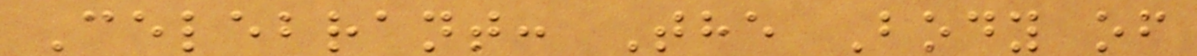Celebrant: The Body of
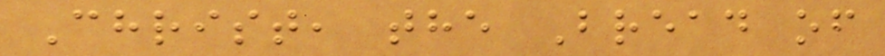Christ, the Bread of
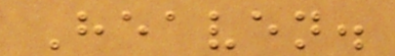Heaven.
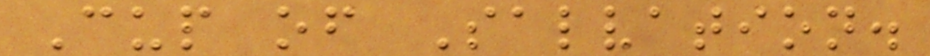Cup of Salvation.
